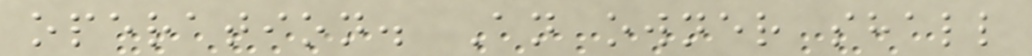operation. An owner shall
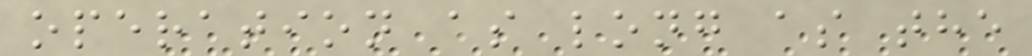operation as long as the
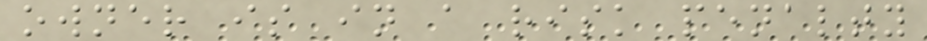owner is in a risk penalty
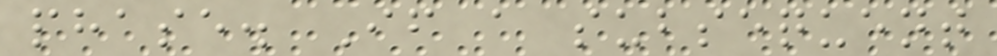phase. If a subsequent
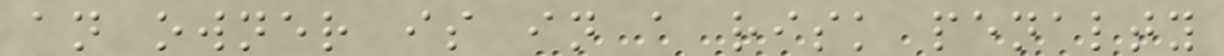an owner is in a risk penalty
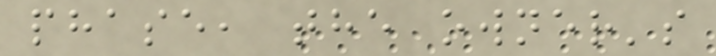phase, the owner's
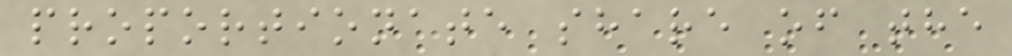proportionate share of the
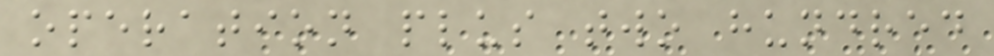operation plus two hundred
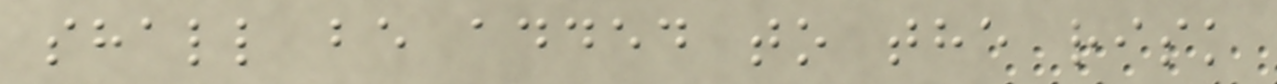shall be added to the risk
